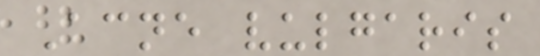Acne vulgaris
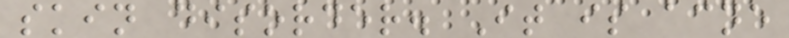skin disorder. It is acne
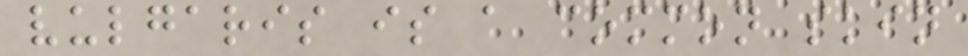vulgaris is a common skin
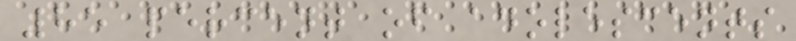85 percent of adolescents
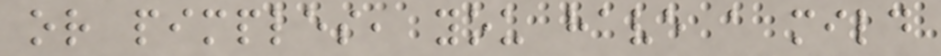or pimples, you have a mild
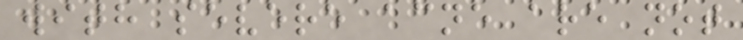with severe acne are not
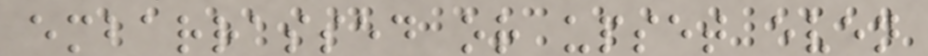embarrassed or upset even
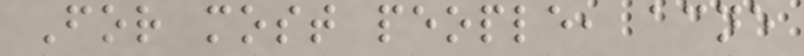For most people, acne
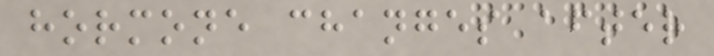hormone changes after
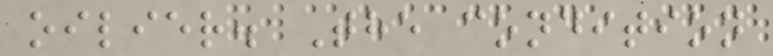oilier. The condition
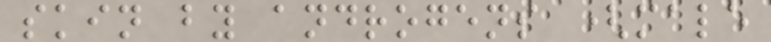skin by androgens (male
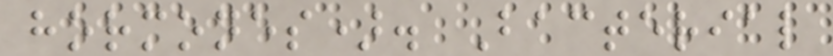hormones). Bacterial
